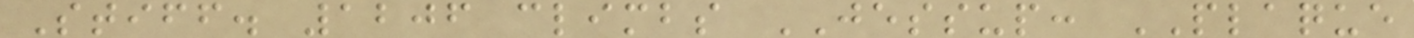Stiff. 1206 climbs JESSUP: PLAQUE
